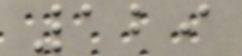129
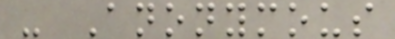- Anonymous
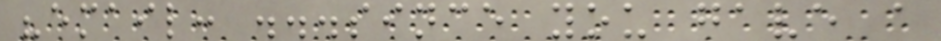"email: ...since you gave a
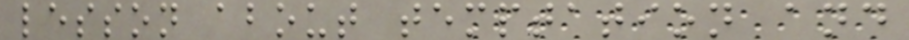lesson about temptation and
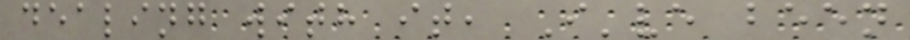dealing with it, I've been
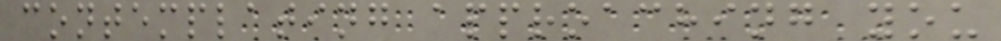contemplating approaching you
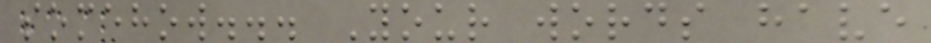somehow... Your words have
